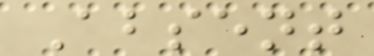Absent
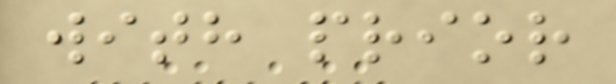with prior
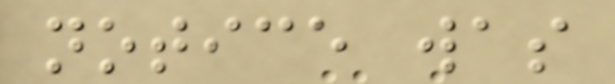notice was
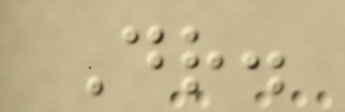Dr.
